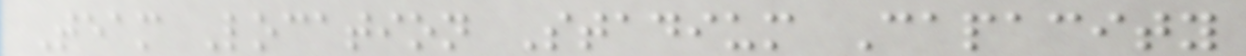Team Location Stadium Capacity
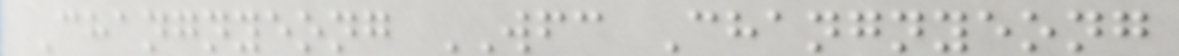Changnyeong WFC Changnyeong
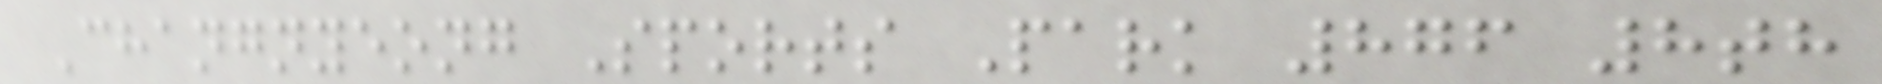Changnyeong Sports Park 876 8th
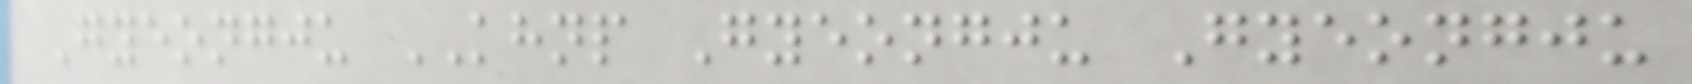Gyeongju KHNP Gyeongju Gyeongju
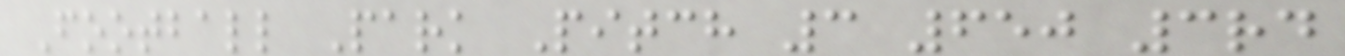Football Park Pitch 3 650 3rd
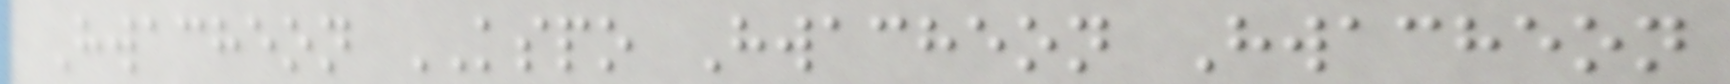Hwacheon KSPO Hwacheon Hwacheon
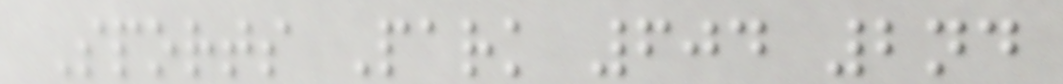Sports Park 604 2nd
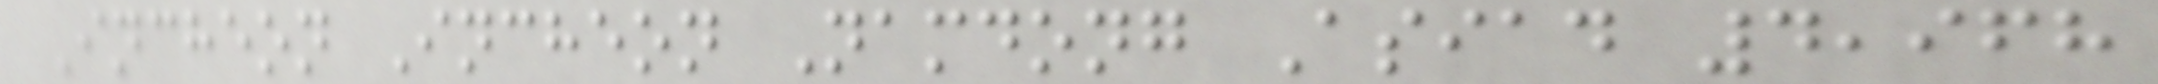Incheon Incheon Namdong Asiad 4,968
